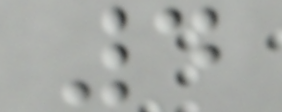4
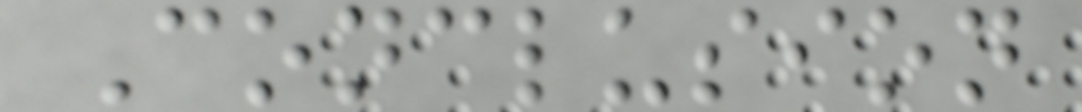Conclusion
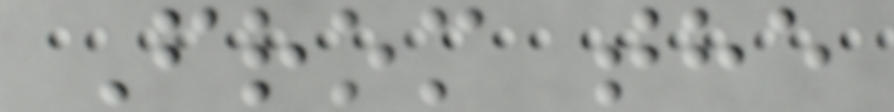From the
